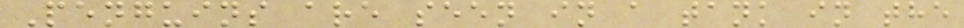Penguins are seen in a tank in the
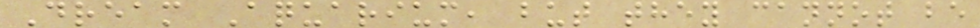Dream Aquarium, but they cannot be
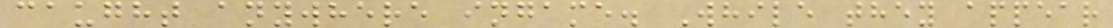caught anywhere ingame. While they appear
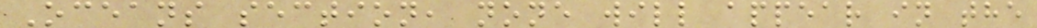Oceans section, none will appear in the
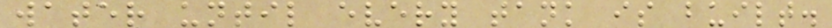water until every tank is built.
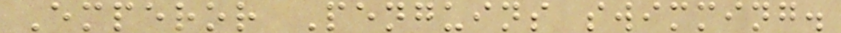Emperor Penguins swimming.
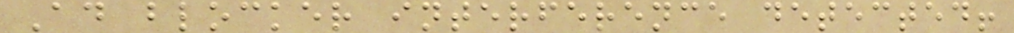Ad blocker interference detected!
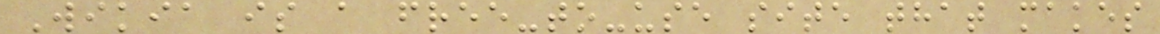Wikia is a free-to-use site that makes
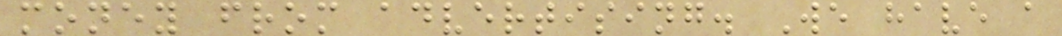money from advertising. We have a
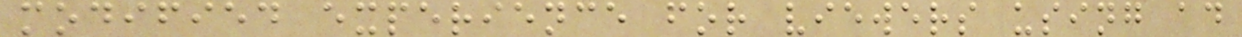modified experience for viewers using ad
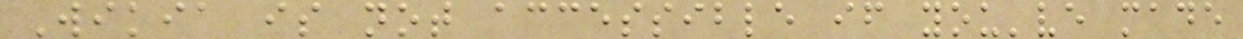Wikia is not accessible if you've made
